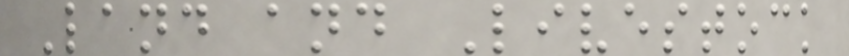Land and Livestock
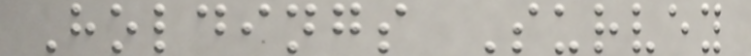Holdings Survey
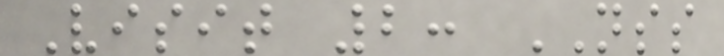Visit 2: NSS
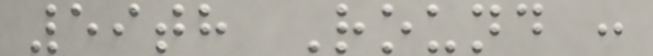59th Round :
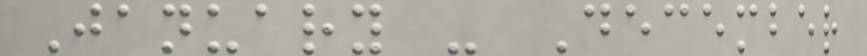January - December
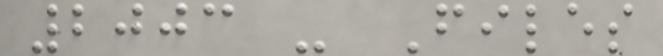2003 - Files
